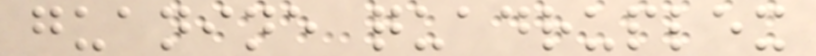guanine quadruplex
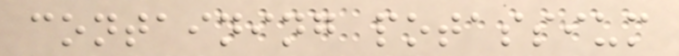containing potassium
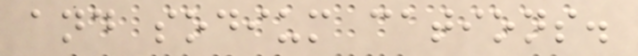and sodium cations.
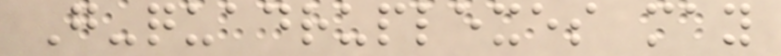G-quadruplexes may
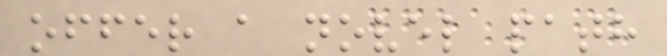offer a novel path
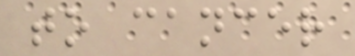to cancer
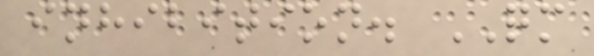inhibition. QM
